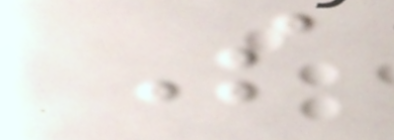S
